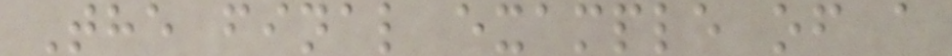The final example of a
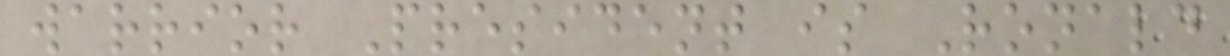warrior President is Ronald
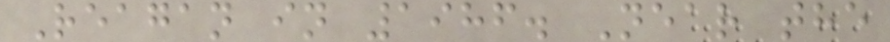Reagan in 1986. Near the
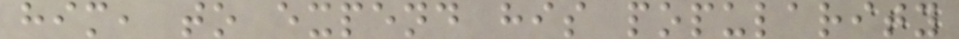him, to expend his popularity
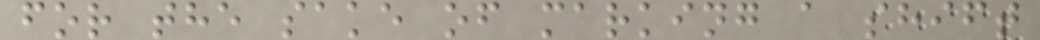for the sake of marking a shift
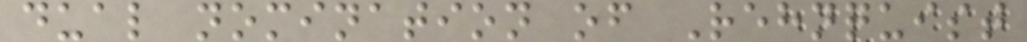dual nomination of Rehnquist
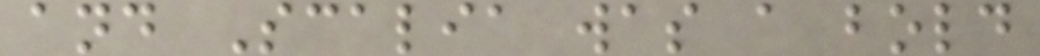and Scalia was a bold
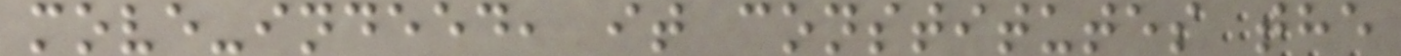move-indeed, it constitutes the
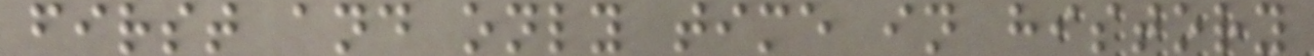first and only time in history
